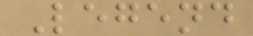Legend
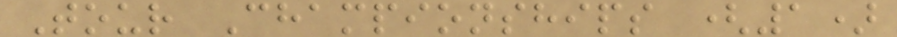Tour Championships (1)
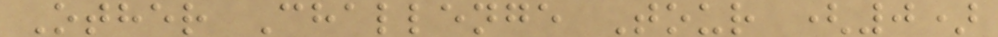Other Challenge Tour (0)
